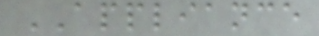APPLIANCE
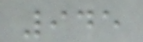945
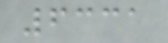6331
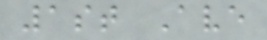1st Ave
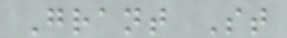Grant St
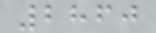2860
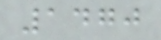1470
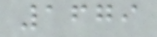1679
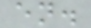en.
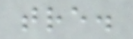tre.
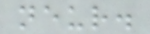neur.
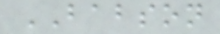BABSON
